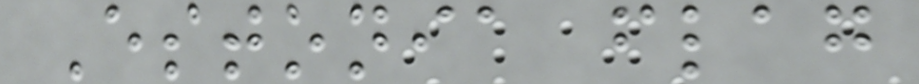Estonia flag
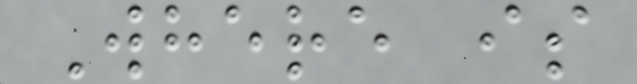Where is
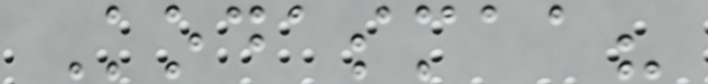Kodasmaa?
